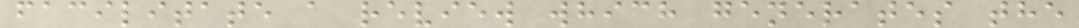facilitate a review which generates the
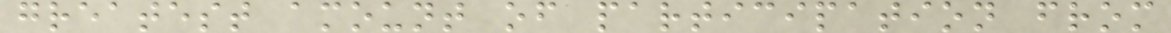greatest amount of participation from
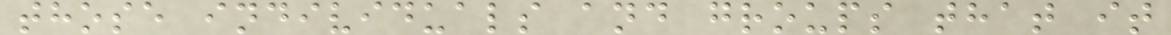those individuals and groups that it
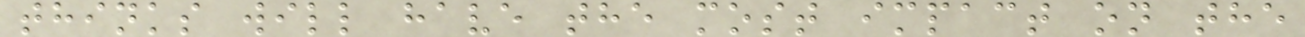thinks will have the most impact on the
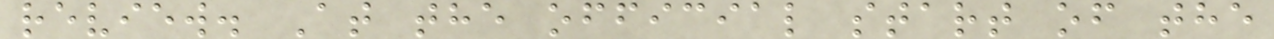review. At the official start of the
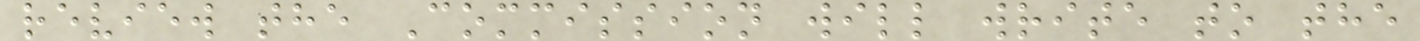review the Commission will write to the
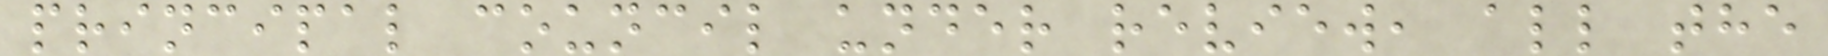principal council under review, all the
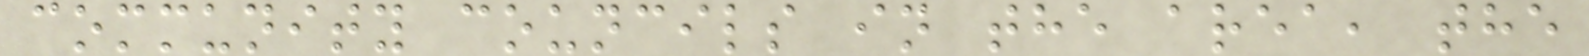community councils in the area, the
